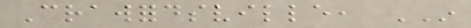Crawfordsville, IN
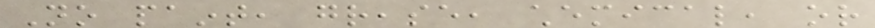No paint, grease, chemical, or
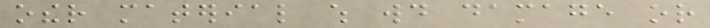other material which would damage or
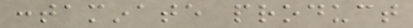contaminate product
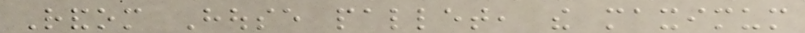Random House pallet, the maximum
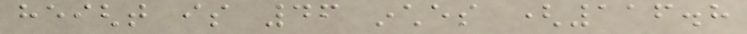height is 46 inches (116.8
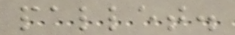pallet.
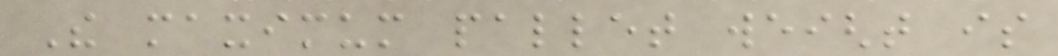The maximum pallet weight is
